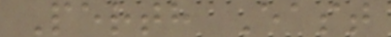Perth East
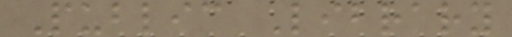Public Library
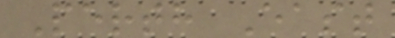Perth East
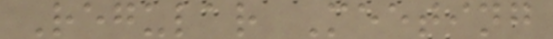Regular Meeting
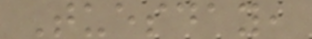Tuesday,
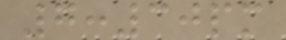7:30pm
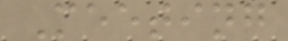Meeting
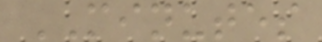MINUTES
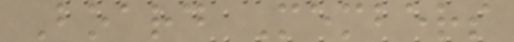Board Members
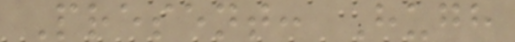Present: Hugh
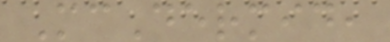McDermid,
